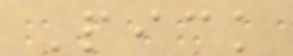Pick
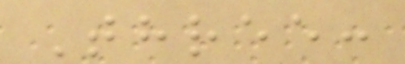Three:
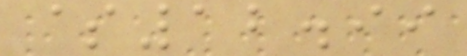$12.99
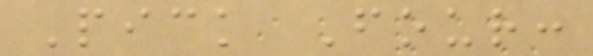Pick Four:
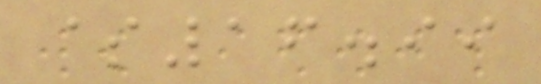$16.99
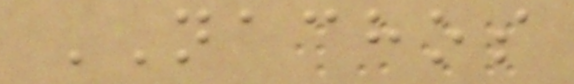NACHOS
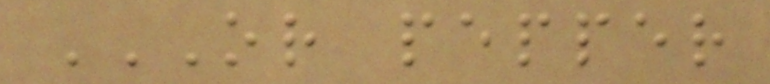OR PEPPER
